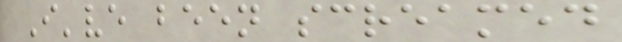I've been screamed
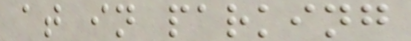at in parking
